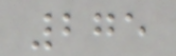275
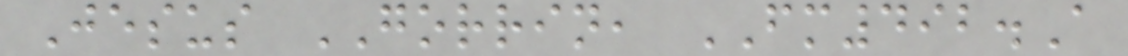Jesus GORRIN, FM492.A
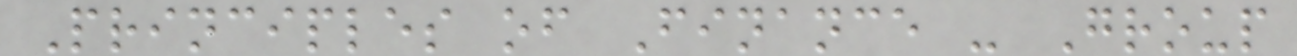Principles of Finance - Group
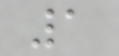1
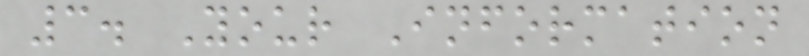3. Your Information
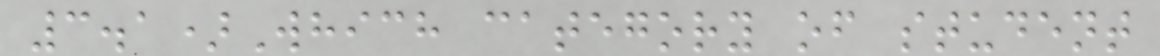3.1)Which category of student
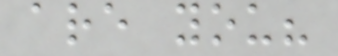are you?
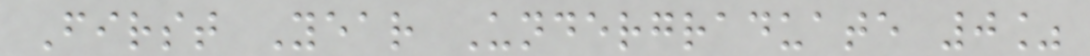First Year Undergraduate 0%
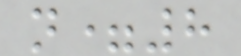n=8
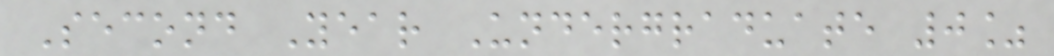Second Year Undergraduate 0%
